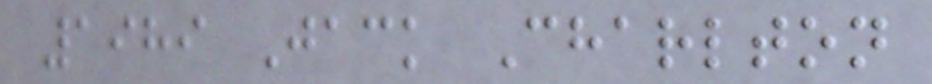1989 Jack Charlton
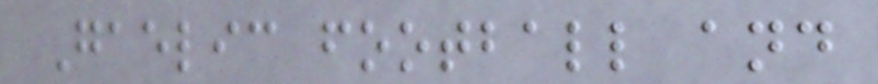Gaelic football and
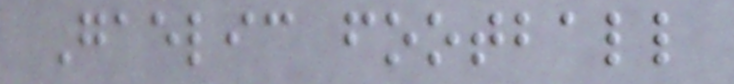Gaelic football
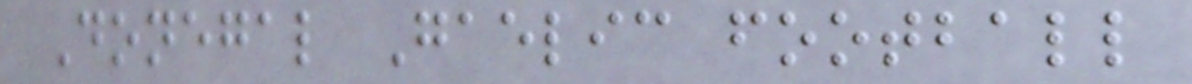Donegal Gaelic football
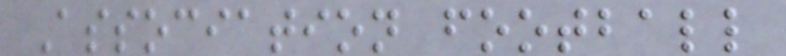Association football
